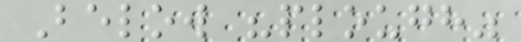Below "plough"
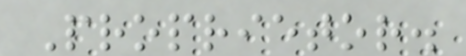Proprietor.
